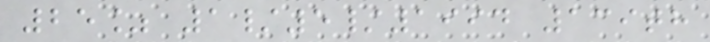25% 1/5/1994 139th
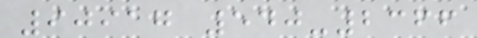90917 540-2366
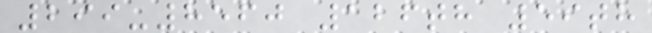299-8560 126th 59th
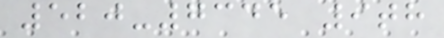520-7345 9th
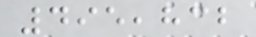495,832
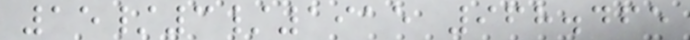15/3/1915 968.465
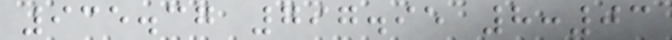935.37 797.95 8:03
